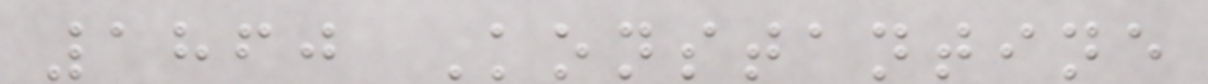1860 Konstantine
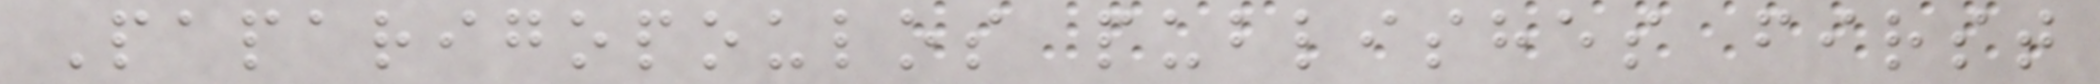Paparigopoulos publishes first
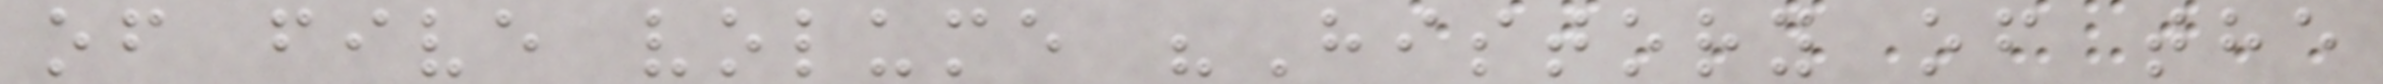of five volume "History of the
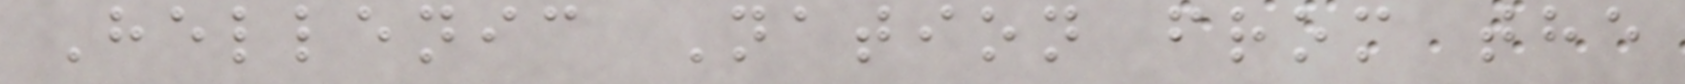Hellenic Nation from the
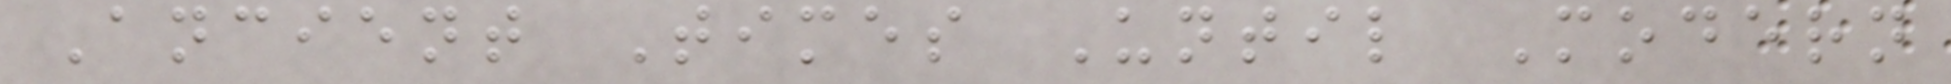Ancient Times Until Modern
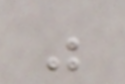"
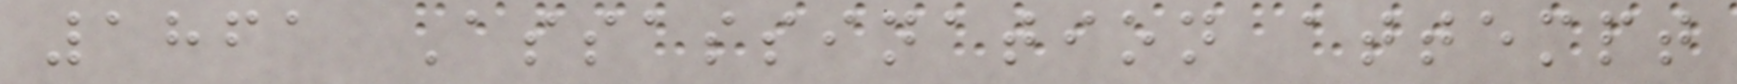1861 Assassination attempt
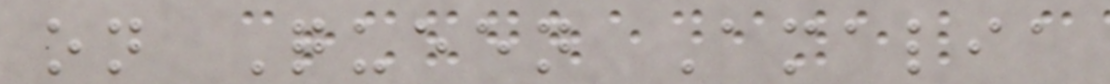on Queen Amalia
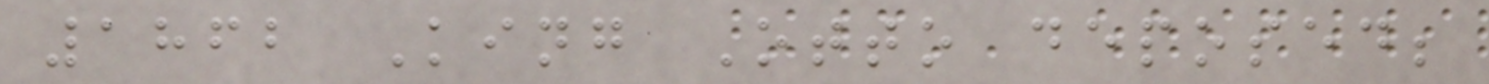1862 King Otto deposed;
